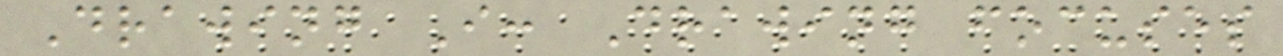Drawing I: Drawing focuses
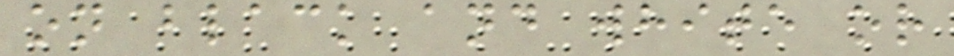on black and white or
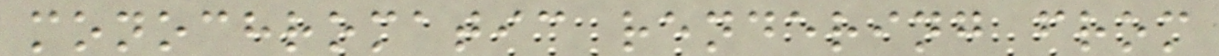monochromatic rendering from
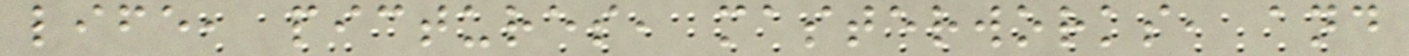life, pictures, masterworks, and
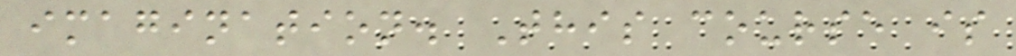imagination. This course is
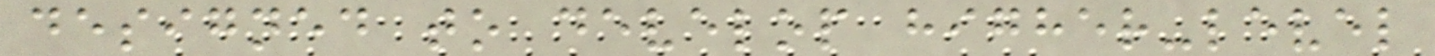designed to develop higher-level
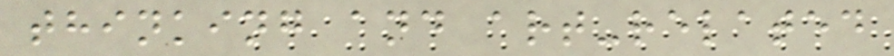thinking and art-related
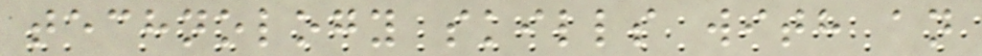technology skills with an
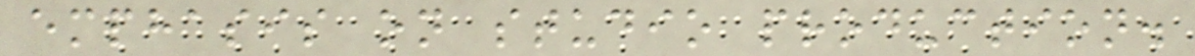emphasis on studio production.
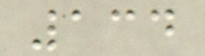134
